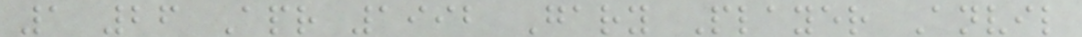1 26 Apr 1992 Gary Player Anvil
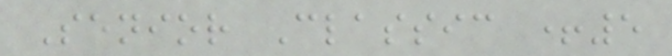Senior Classic +5
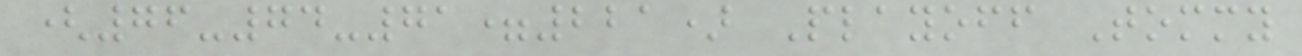(76-74-71=221) Playoff Tommy
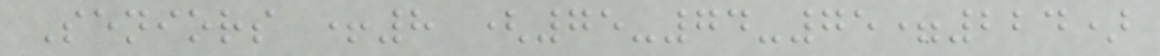Seniors +8 (75-74-75=224)
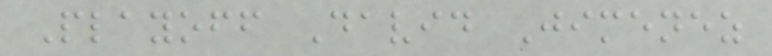Playoff David Jimenez
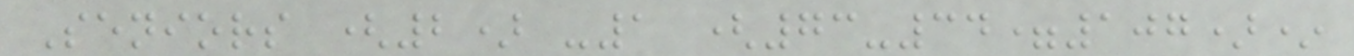Seniors (2) -1 (73-34=107)*
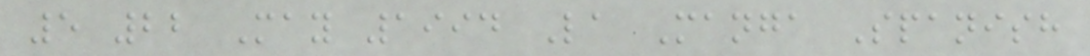5 22 May 1994 La Manga Spanish
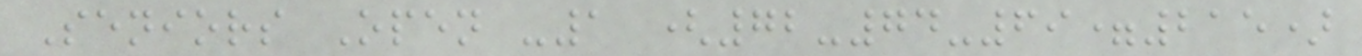Seniors Open -1 (72-74-69=215)
